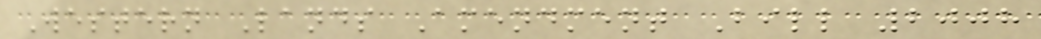Western Lands Amendment Bill 2008
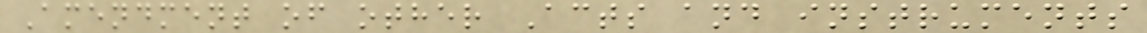Amendment of other Acts and instruments
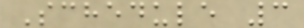Schedule 3
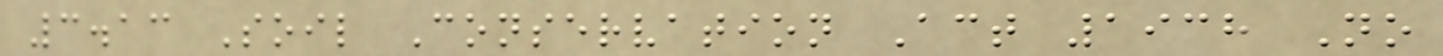3.13 Soil Conservation Act 1938 No
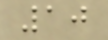10
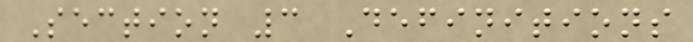Section 3 Definitions
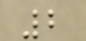2
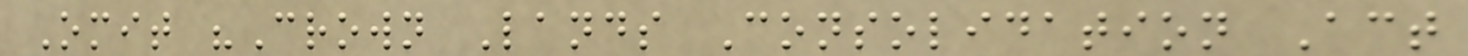Omit "Crown Lands Consolidation Act
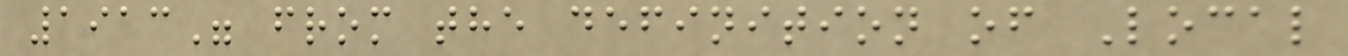1913" from the definition of Local
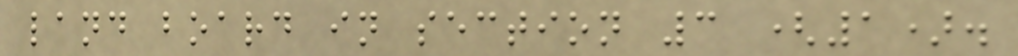land board in section 3 (1).
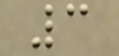3
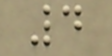4
